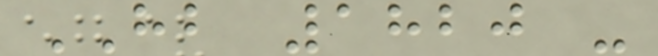HB 1820 -
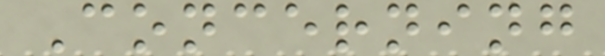Concerning
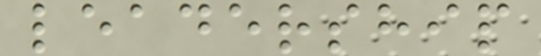leadership
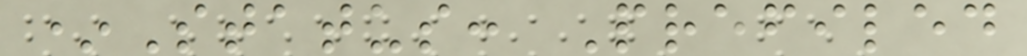*Status: Prefiled
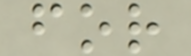for
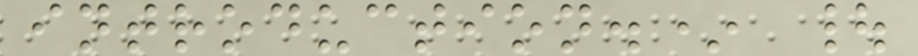introduction.* |
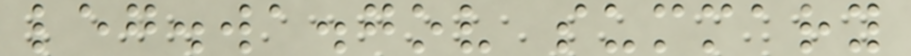leg.wa.gov summary
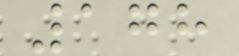178
